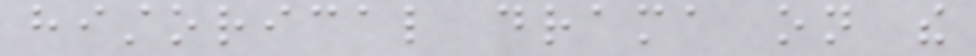historical drama on the
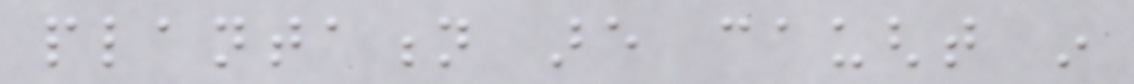plantation are caught in
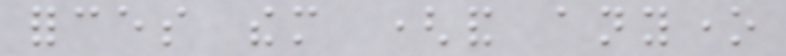forces them (and anyone
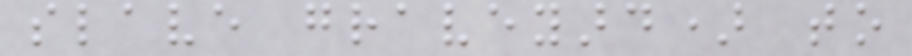slave graveyard) to
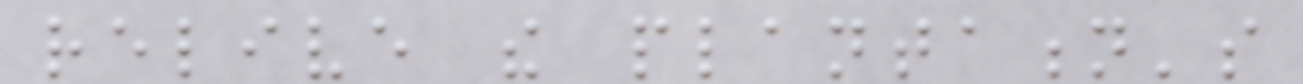relive the plantation's
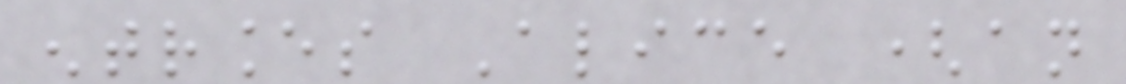entrances Alice (an
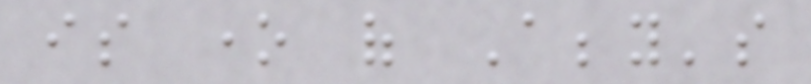is one of Abby's
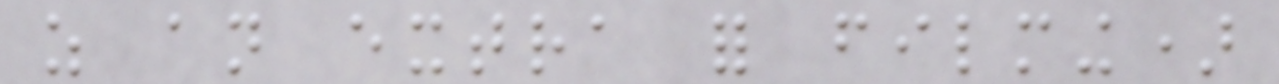as an extra for filming)
